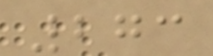273
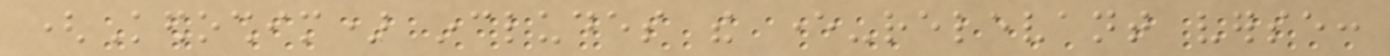(Kedoshim) includes the ever-relevant verse:
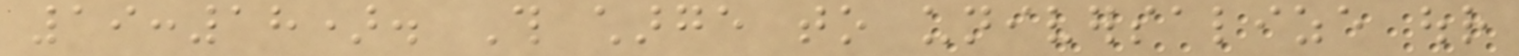19:18). This charge to universalize our
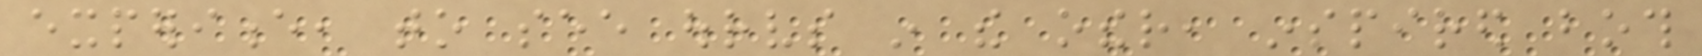experience, to see ourselves in the other, inspired both
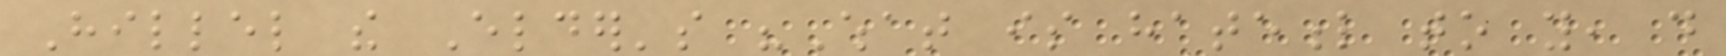Hillel the Elder's "What is hateful to you, do
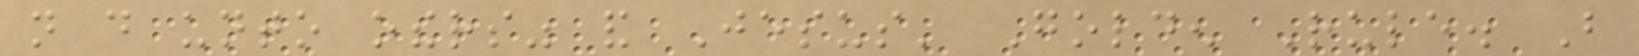not do unto others" and Jesus' Golden Rule. But
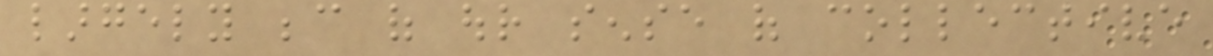largely because of our sense of collective
